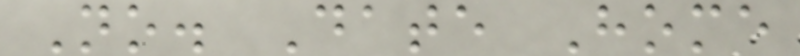No. Date Home
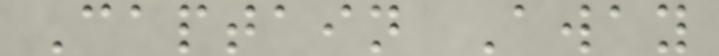Captain Away
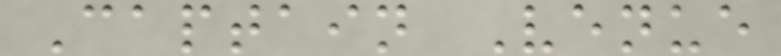Captain Venue
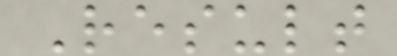Result
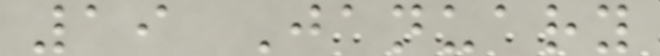19 January
